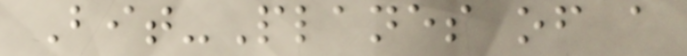Bit-Planes of a
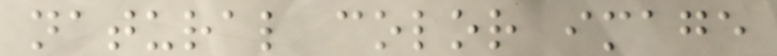natural color image
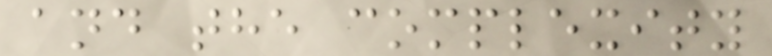and the complexity
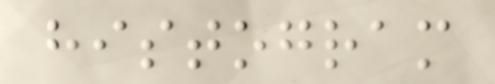histogram
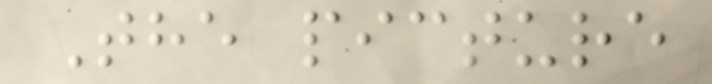The picture
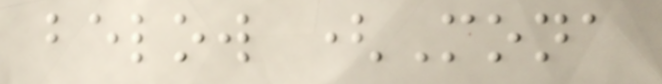below (Mona
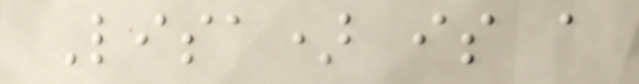Lisa) is a
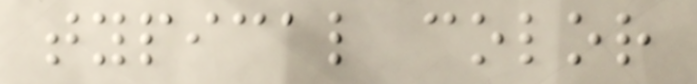typical color
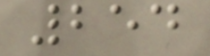254
